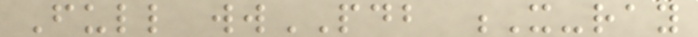Full wwPDB X-ray
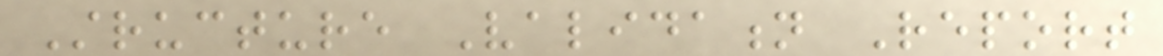Structure Validation Report
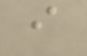i
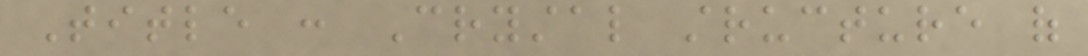Title : Crystal structure of
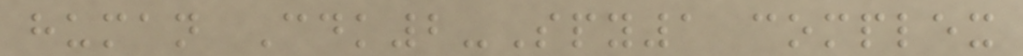human Cdk2-Spy1 complex
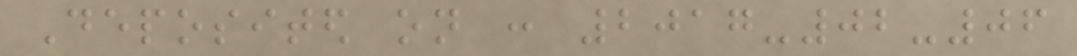Deposited on : 2017-02-06
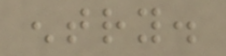entry.
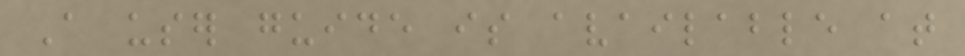A user guide is available at
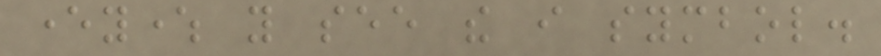everywhere you see the i symbol.
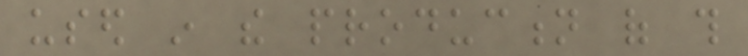used in the production of this
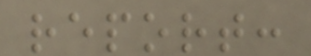report:
